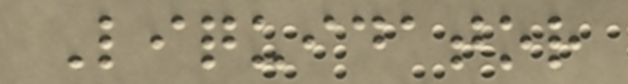Liquidator
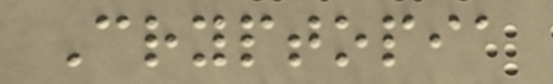Cryptopia
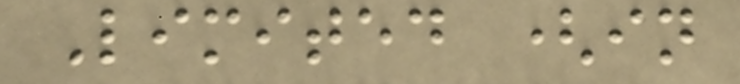Limited (in
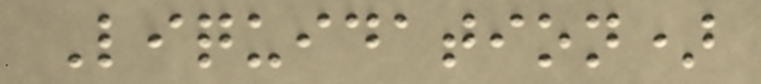Liquidation)
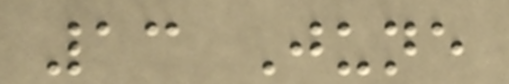13 June
